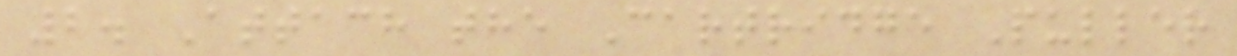2. Attach the Cartridge Puller
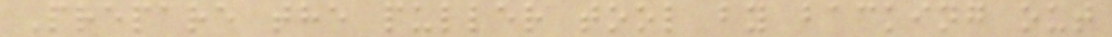Prepare the puller tool by backing out
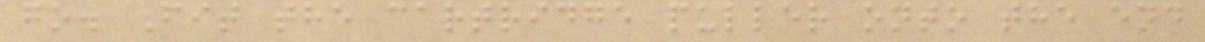go. Fit the cartridge puller onto the end
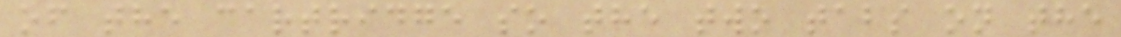of the cartridge so the two tabs on the
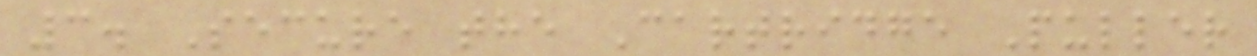3. Secure the Cartridge Puller
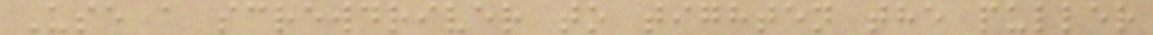Use a screwdriver to tighten the puller
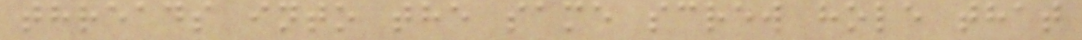threads into the same screw hole that
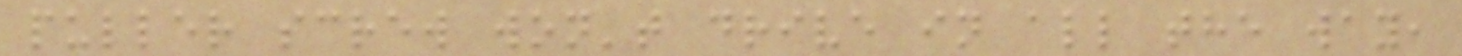puller screw won't drive in all the way,
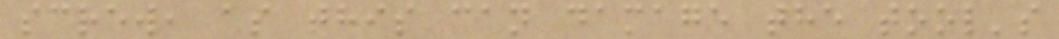screw, as this can damage the tool's
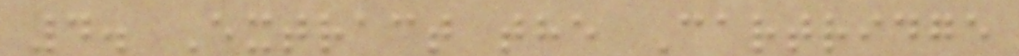4. Extract the Cartridge
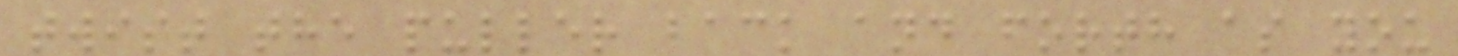twist the puller back and forth as you
